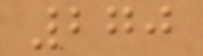270
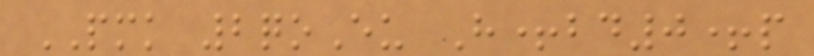PMK 2qoEu H+bd0+p
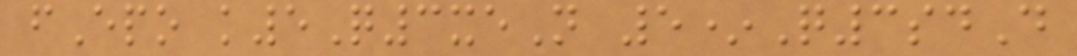fEpo k5Q3xeN 5*Q3sdD
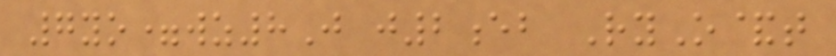7yo=wz8J j2eb RyO&t
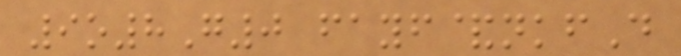9o8G0 fayf&nkfD
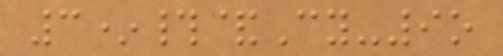3*#&Cy-9o
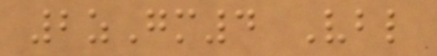2zGm4 Vbl
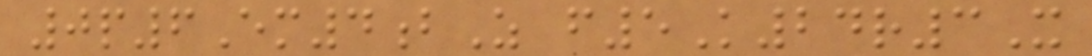0p6Em4bZ f5K24r3X
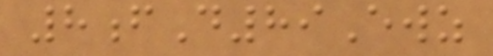8fD89Ewz
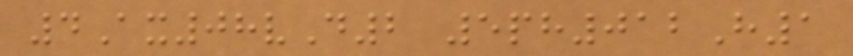4Ax08vD2 5ph012H1
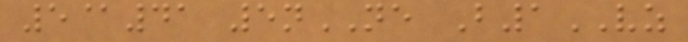5@41 5nNE B1VZ
